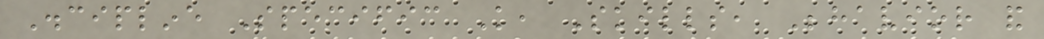Discipline Specific Knowledge, Skills, Behavior and
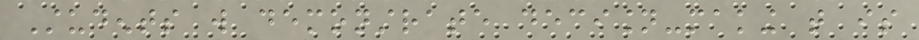Students will demonstrate decision-making that is
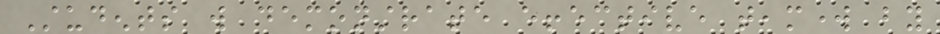Students will demonstrate effective teamwork by
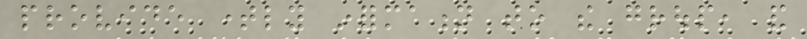provide timely information to the group, and
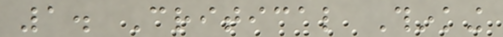1. Critical Thinking
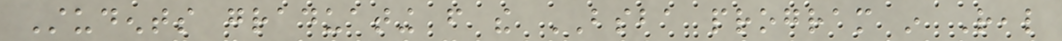Students graduating from the BSBA program in Real
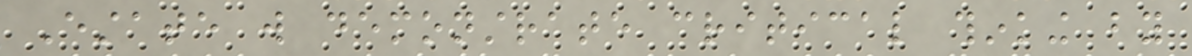Estate will demonstrate critical thinking by
